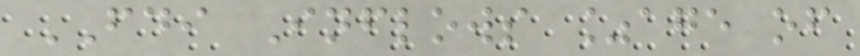FDI Inflows %age of
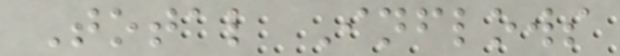Total Inflows
